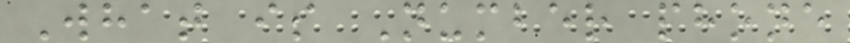What is Number phone
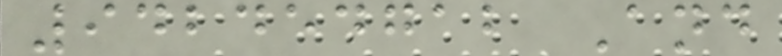942454712 And
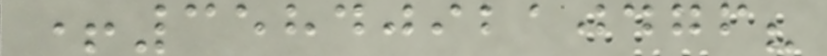+358409210476?
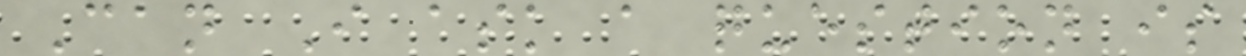Can I ask a question is
